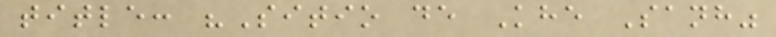title: "Sitio de Khe Sanh"
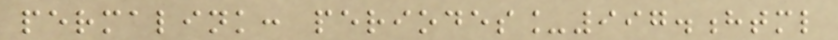permalink: periodes_997.html
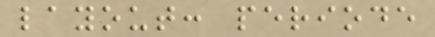layout: periode
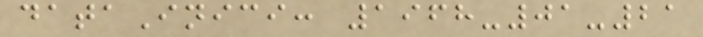dataInici: 1968-01-21
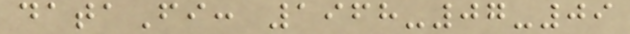dataFi: 1968-07-09
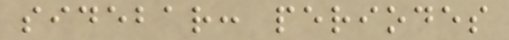sidebar: periodes
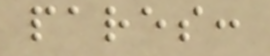pares:
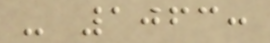- 1063:
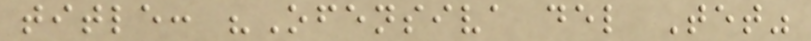title: "Ofensiva del Tet"
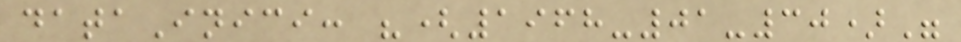dataInici: "(1968-01-30)"
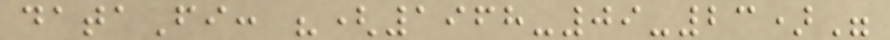dataFi: "(1968-09-23)"
